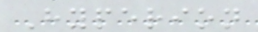Hyperion
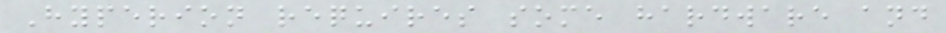Hyperion requires some hardware and
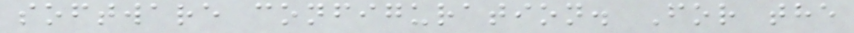software configuration. For the
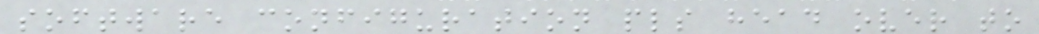software configuration pls head over to
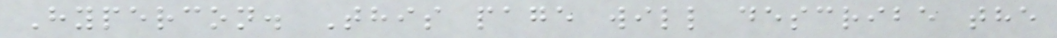Hypercon. This page will describe the
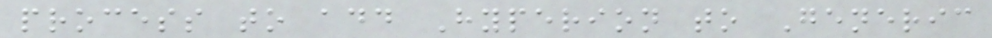process to add Hyperion to Generic
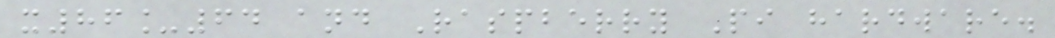x86_64 and Raspberry Pi hardware.
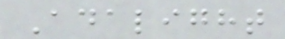Adalight
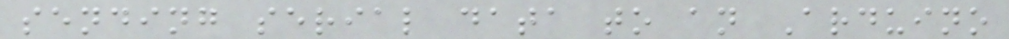sending serial data to an Arduino
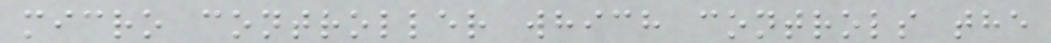micro controller which controls the
